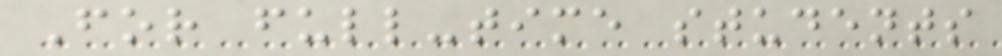For full-time students
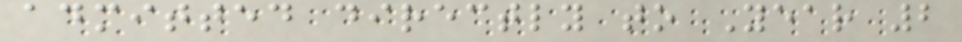admitted directly to Year 2
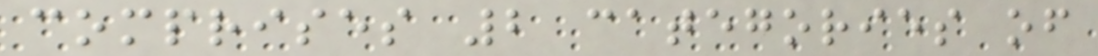comprises 2 categories of
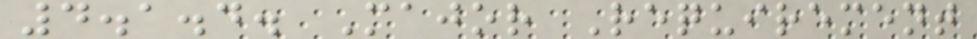4.1.4. Major Requirement
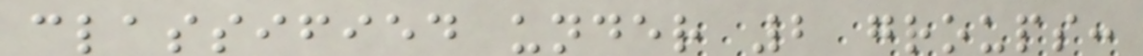classified under 2 groups:
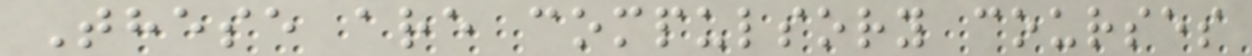These are compulsory courses
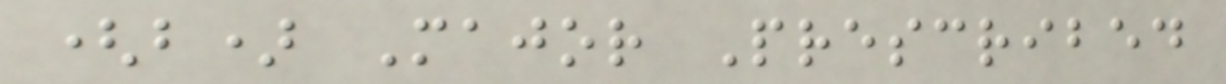(b) Major Prescribed
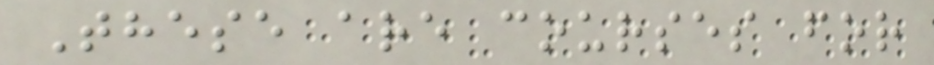These are courses for
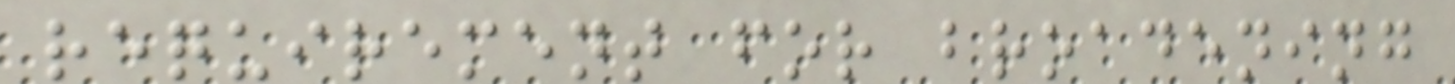requirement for broadening
